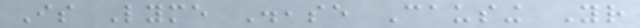Is Lyme Disease Causing Your
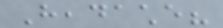Headache?
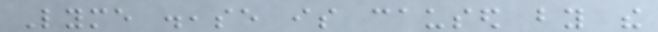Lyme disease is caused by the
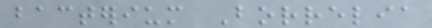bacterium Borrelia
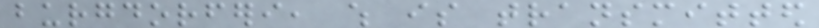burgdorferi, which is transmitted
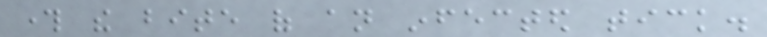through the bite of an infected tick.
